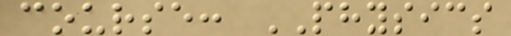course: PHYSICS
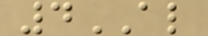4AL
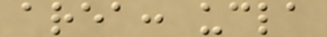area: ucla
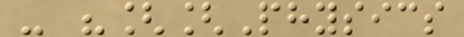- "[[Physics
